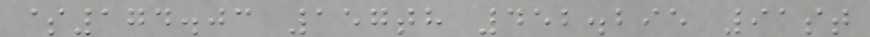$174.03 157th 452.295 91st
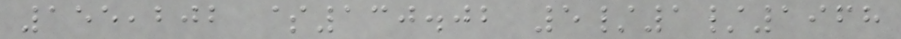155,202 $130.02 5/1/1968
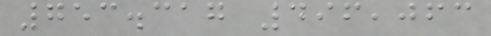753.317 496,063
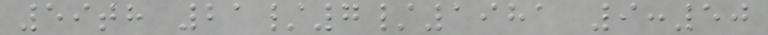59th 21/7/1981 9:50
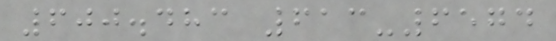600.483 613-6574
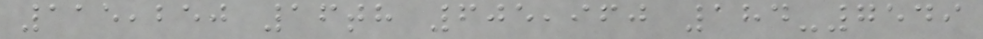115,250 16th 605,960 184-7549
